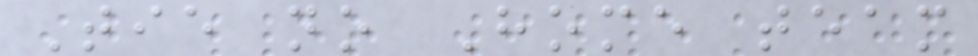Tie no Home team
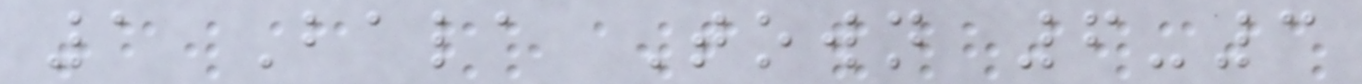1 Bala Town 6-3
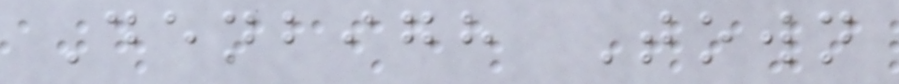Denbigh Town
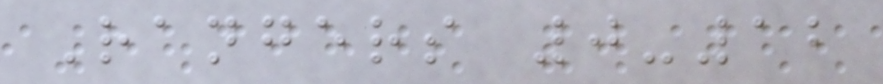Rangers 0-12
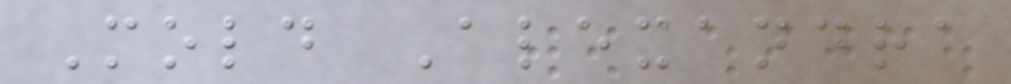Mold Alexandra
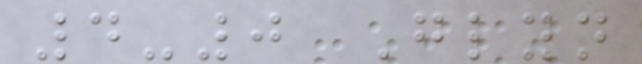4-0 Glyn
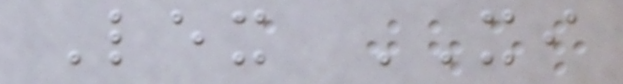Lex XI
